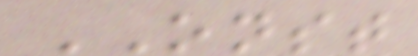ONST
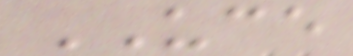UCE
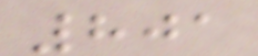801
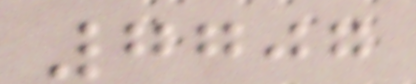7707
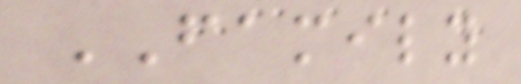FAMILY
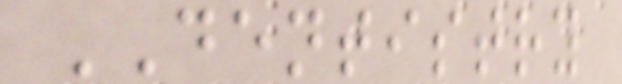DENTISTRY
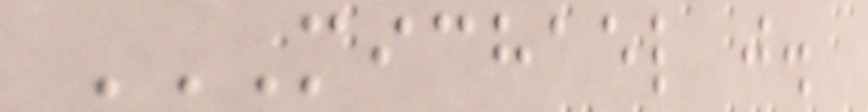MICHAEL J.
